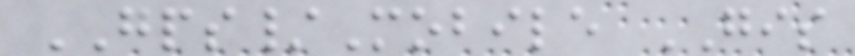GPS/Mobile GIS
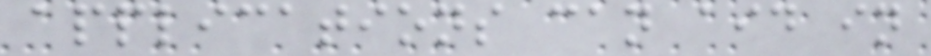applications can aid in
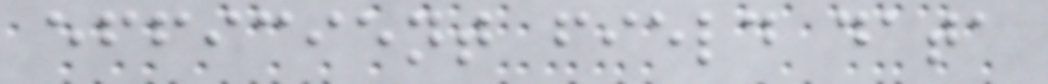efficient field data
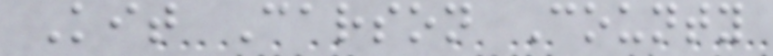Kit Carson County
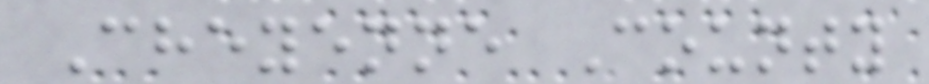Cheyenne County
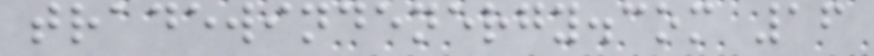tradewindenergy.com 16
